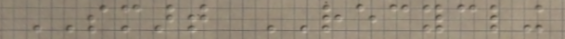SMART RECYCLING
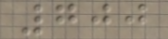700
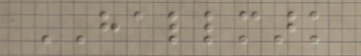HALLMARK
